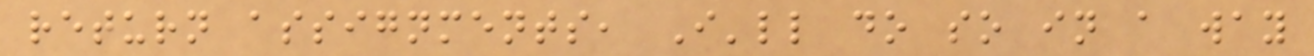return assignments, I'll do so in a way
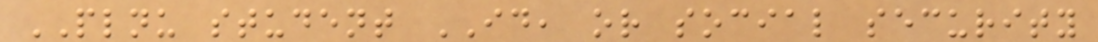PLNU student ID, or social security
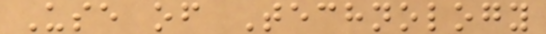Use of Technology
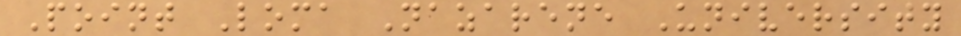Point Loma Nazarene University
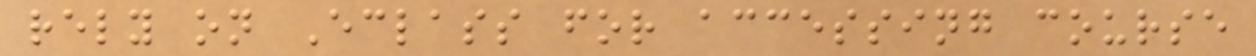rely on Eclass for accessing course
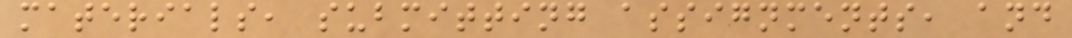materials, submitting assignments, and
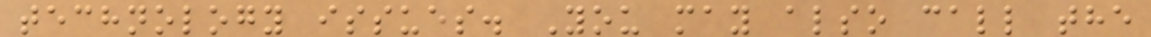technology issues. You may also call the
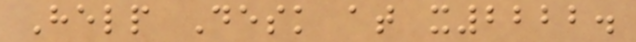Help Desk at x2222.
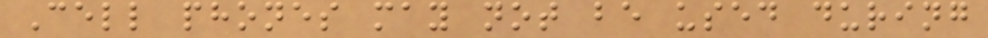Cell phones may not be used during
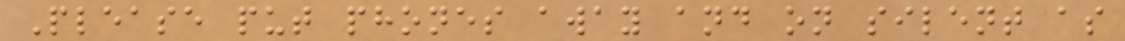Please put phones away and on silent as
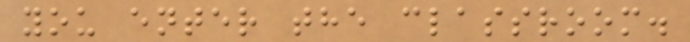you enter the classroom.
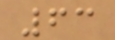63
